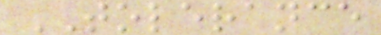TOLERANCE
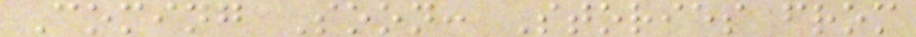Coming Soon: Stories from
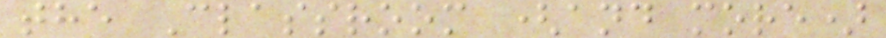the Classroom (and more)
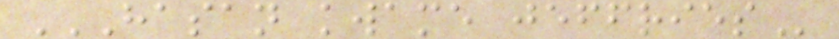HASAN KWAME JEFFRIES
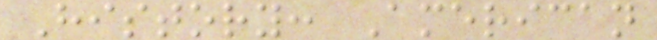History: American
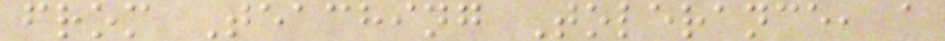from Teaching Tolerance, a
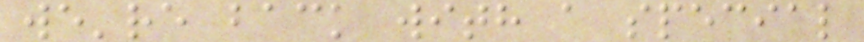we're back with a special
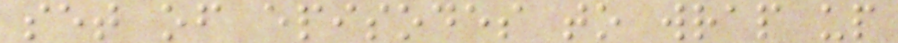set of episodes to wrap up
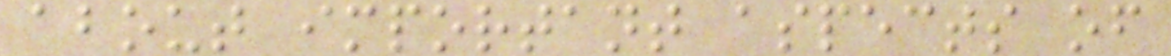about important aspects of
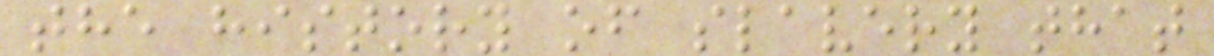the history of slavery that
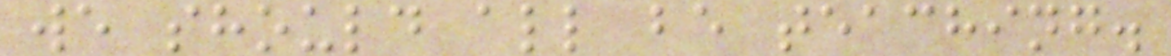we should all be teaching.
